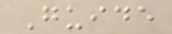Guide
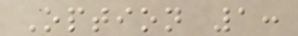Option 1:
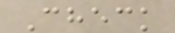Check
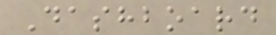Dashboard
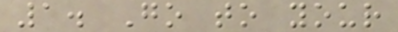1. Go to your
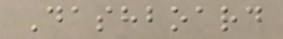Dashboard
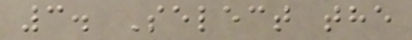3. Select the
